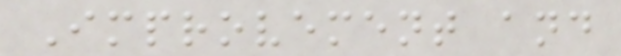Improvement and
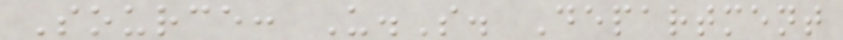Source: U.S. Department
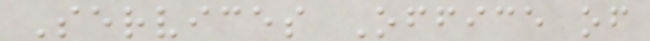Services Office of
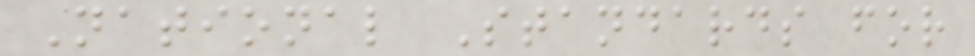National Standards for
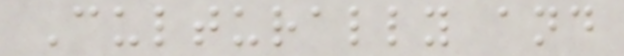Culturally and
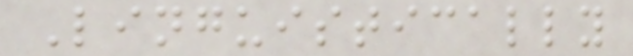Linguistically
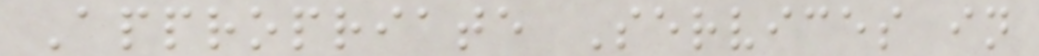Appropriate Services in
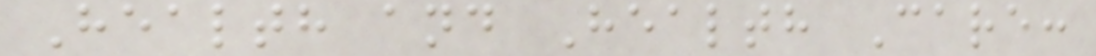Health and Health Care:
